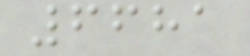6681
